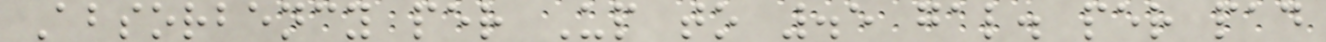Absorbency per Up to .5 gal. per pad
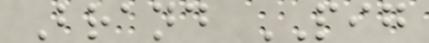Brand PIG
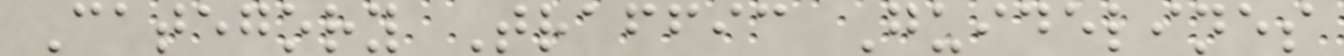Category Traffic Guidelines
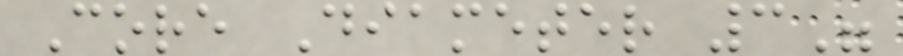Core Diameter 3"
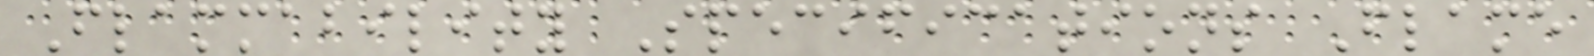Flammability Specifications Flame
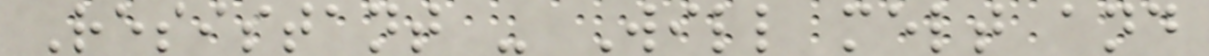Resistant - Will melt and
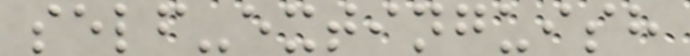self-extinguish
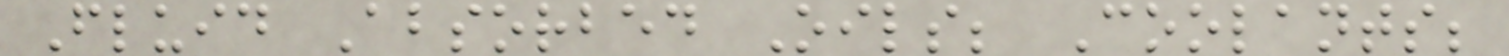Fluid Absorbed Oils; Coolants;
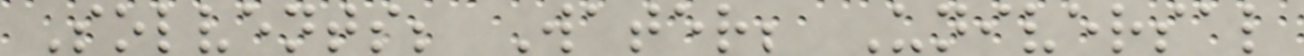Solvents; Water; Universal
